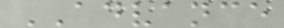ADVANCE
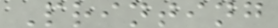Printing
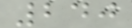240
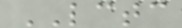LCTC
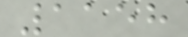1158
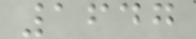1647
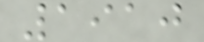1910
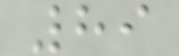89
